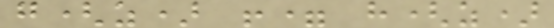g(z) != h(z)
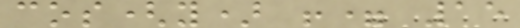cos(y) != 15
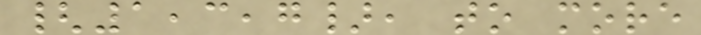{1,3,7}, to more
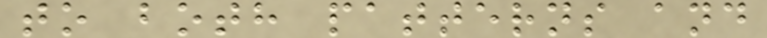to both patterns and
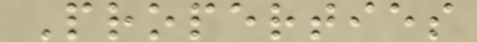Properties
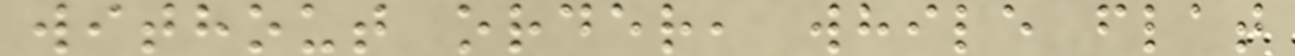without order, while flat
